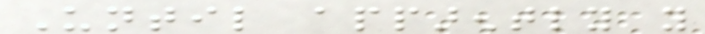Until apparently you
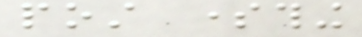post something
